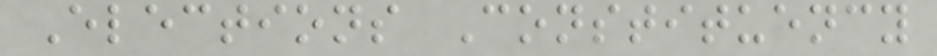Elections Constituency
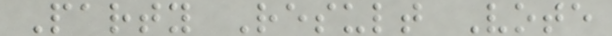Party Result Vote
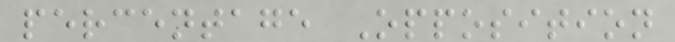percentage Opposition
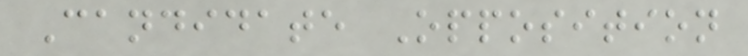Candidate Opposition
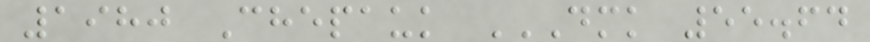1980 Chepauk DMK 55.64
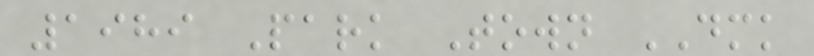1989 Park Town DMK
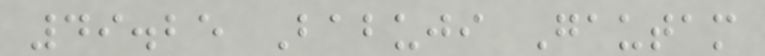49.25 Babuji Gautam
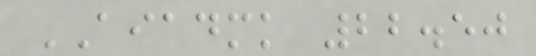AIADMK 22.50
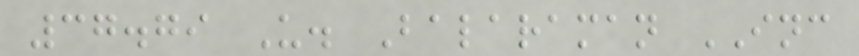37.79 U. Balaraman INC
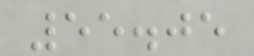55.05
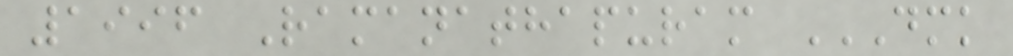1996 Ramanathapuram DMK
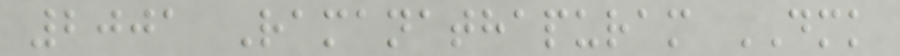2001 Ramanathapuram DMK
